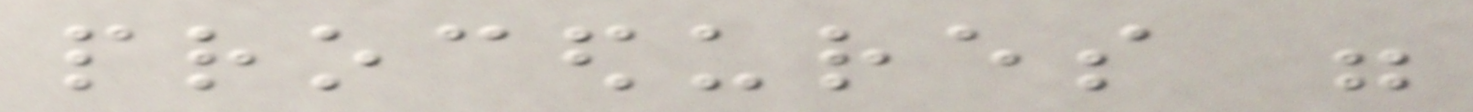procedures were
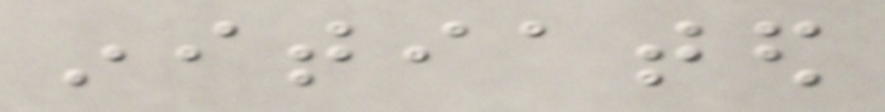initiated
